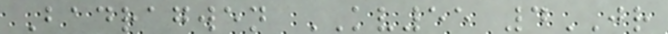Badragwen KV55 4JR
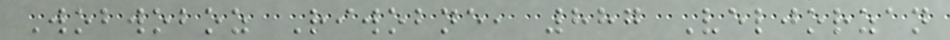Wobwoboz Riwobne, 887 Veljorzan
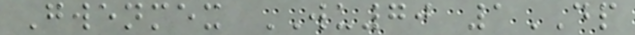Gwenmex WU70 1DP
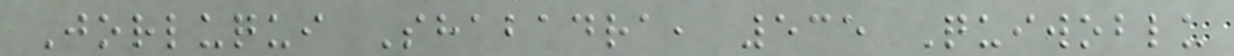Jorluqui Shabadra, 535 Quiwoblu
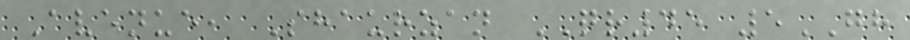Avenue, Shaurzan QR45 5GH
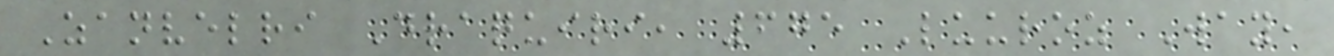Zanvelri Draquiri, 675 Luuroz Way,
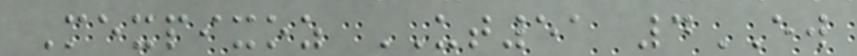Mexpixoz UT51 4EW
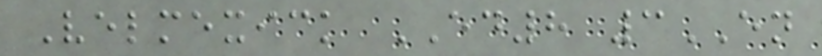Velmexick ED8 3EN
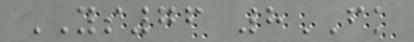YS76 8FK
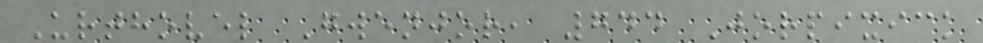Urthovel Gwenjor, 744 Jorpixick
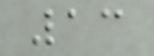13
